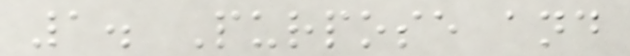1. Purpose and
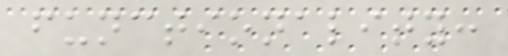functionality:
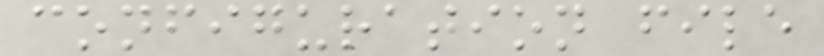configuration file
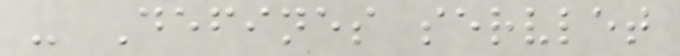- Defines servlet
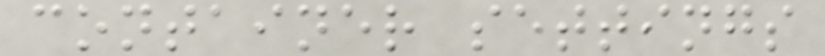container settings
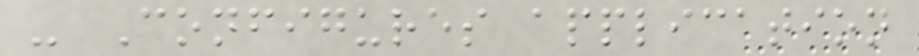- Configures application
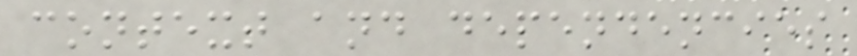context and dependencies
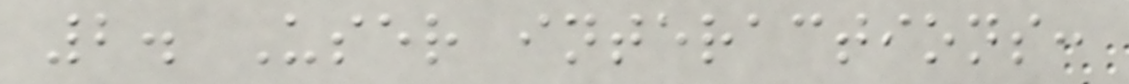2. User interactions:
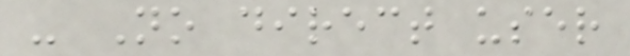- No direct user
